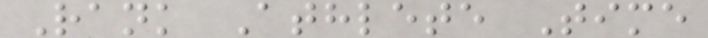Rank Athlete Time
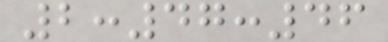2:47:46
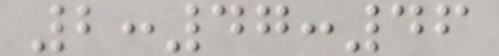2:47:46
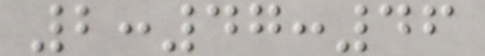2:47:46
